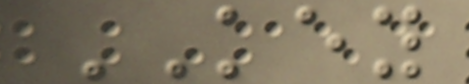KEY
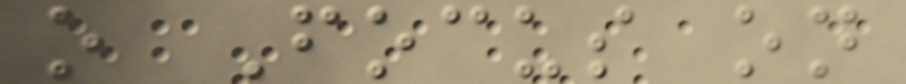o Focus on
